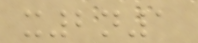x2n1
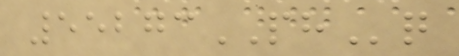55273PHq
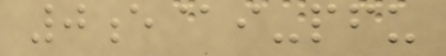0e@i-pfu
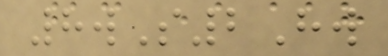8wS2Hw
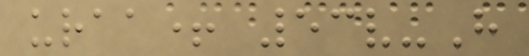uraa+ 53v-H
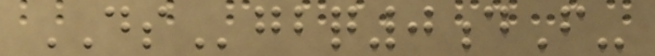DSgbq0dF-
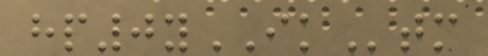hp0yIKtm
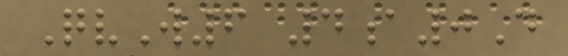QvW6 4a0D
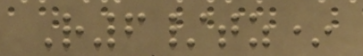R6/tz*
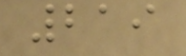219
